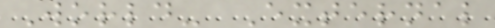World- External
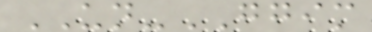UN-GGIM
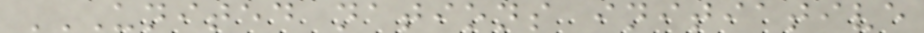UNITED NATIONS INITIATIVE
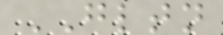GLTN
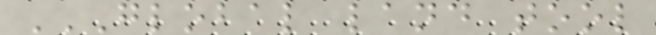GLOBAL LAND TOOL
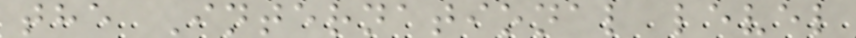the International level
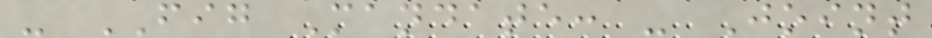- FIG Mandate: - Joint
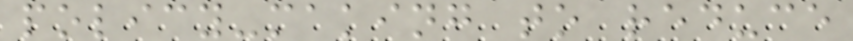policy-making to reduce
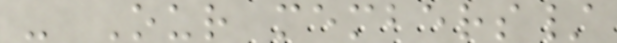- Our members/
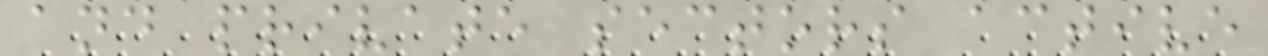and private sectors active
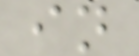in
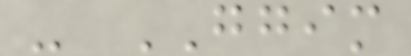- GGIM
